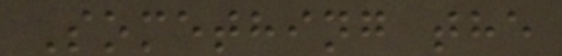Something the
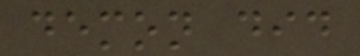demon did
